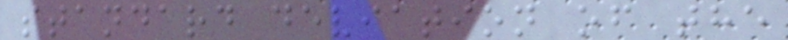standard deviation of the
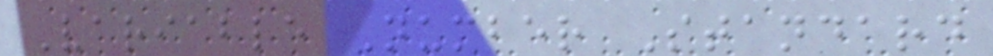Variable Number Standard
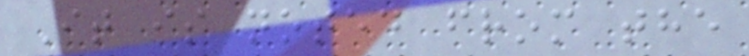It is noted from the
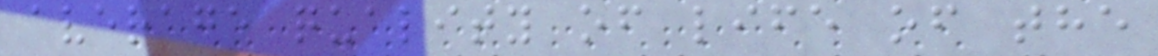average quality of life of the
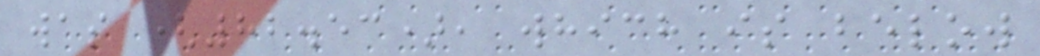was (82.53), which is below
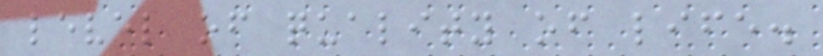level of quality of life.
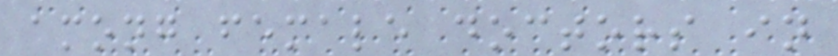among female doctors in
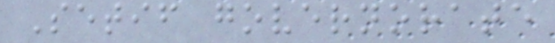Setif governorate
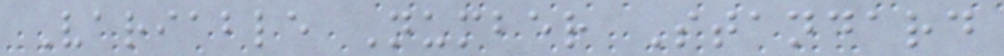Variable Number Standard
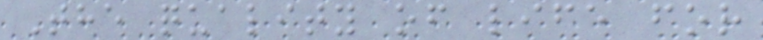The quality of life for
